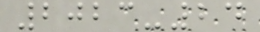2023-24
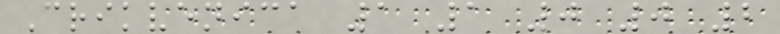Crikvenica 1 1 0 0 2
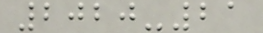2020-21
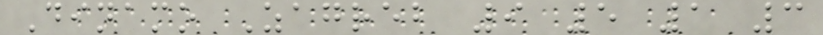Dinamo Zagreb 9 5 1 3
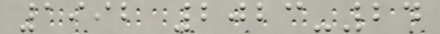1992 2023-24
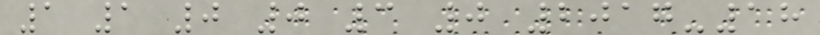1 1 0 0 3 0 2017-18
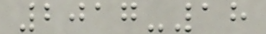2017-18
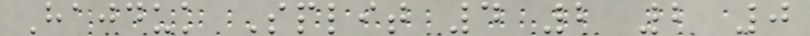Hajduk Split 4 2 2 0
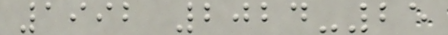1992 2024-25
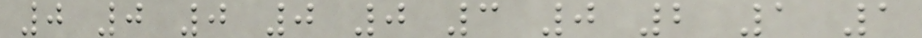0 0 0 0 0 3 0 2 1 1
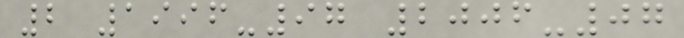2 1996-97 2006-07
